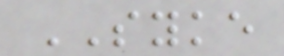SYKE
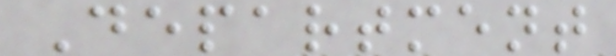Department
